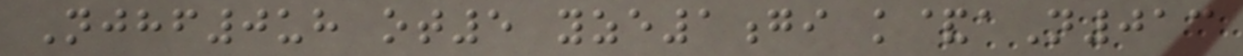Njhf0uh ot5 yze1gi k&aN013
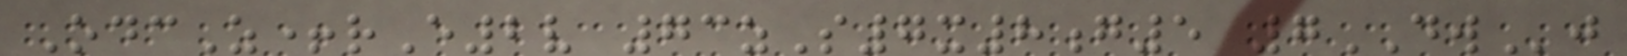OdcZ+rE2v 73zS7x8g5 7DWj
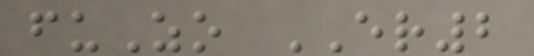fuZo ER2
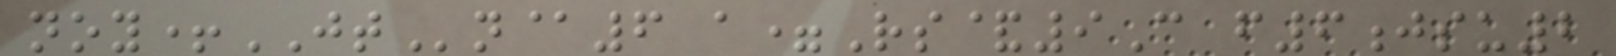noy+JTn@6 a=Rs&9C f6jsu2
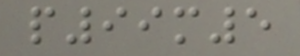p99m5
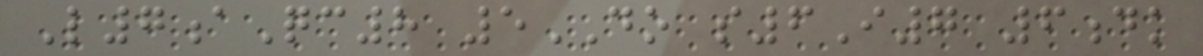L7aQc8 5DO s6I7 6dk
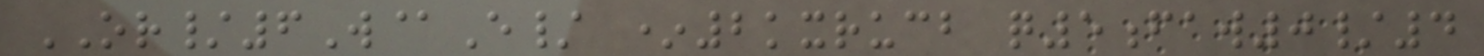OR/6W@E/ *2kxrucb q5faw0/4
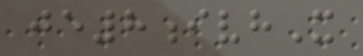je8ivhX
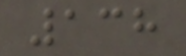138
